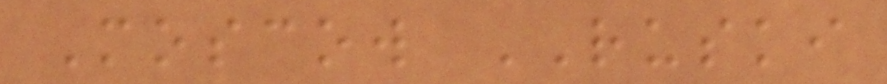Moscow RUSKI
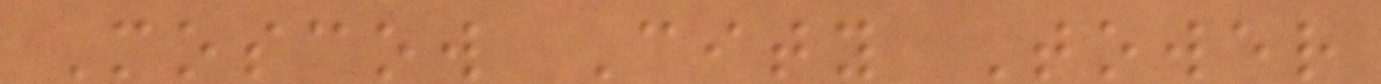Moscow City Tower
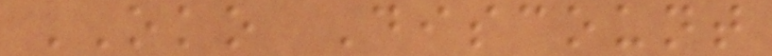OKO Discount
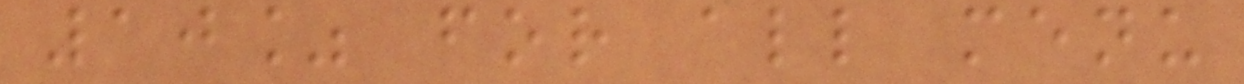10% for all menu
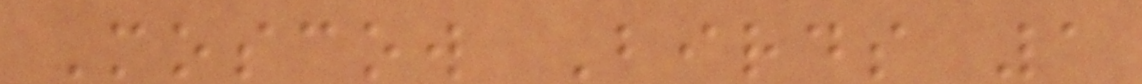Moscow Birds 1
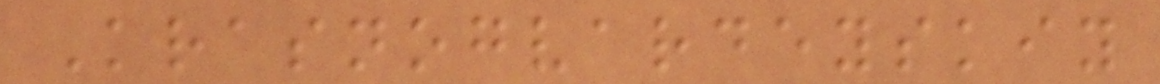Krasnogvardeyskiy
